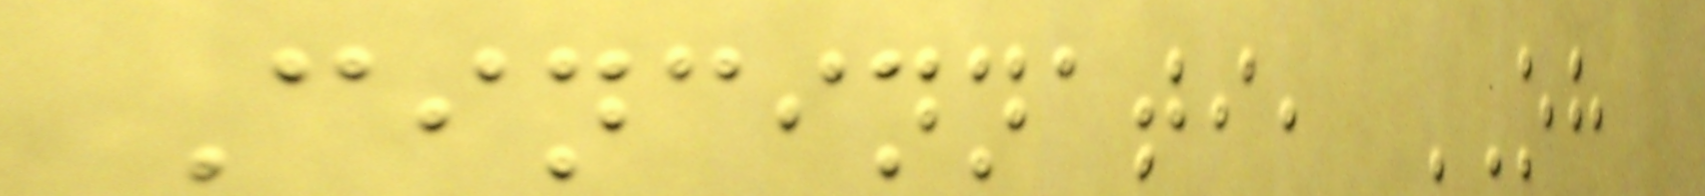Cincinnati, OH
